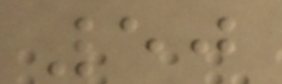50
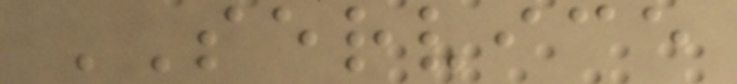SERVICE
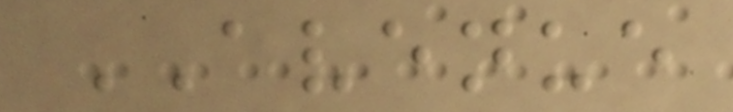AVENUE
